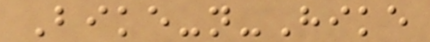Bike-n-Hike
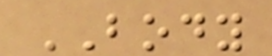BODY
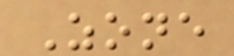Zone
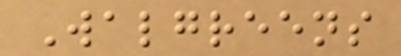Walgreens
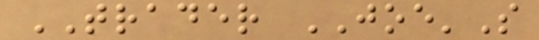TRADER JOE'S
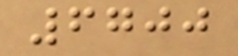6700
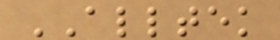ALLTEK
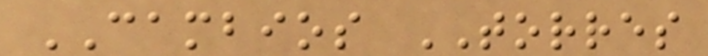CAMBIOS TORRES
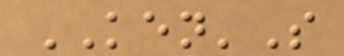KEN'S
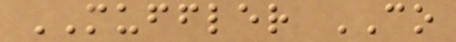MUFFLER CO
